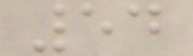54
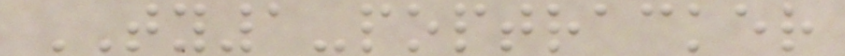TY1-poptracker
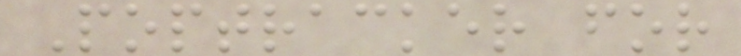Poptracker for
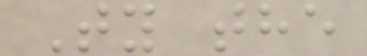Ty the
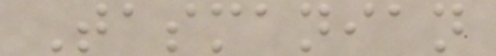Tasmanian
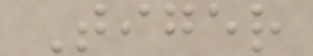Tiger
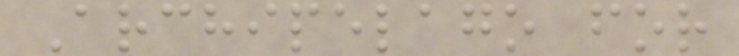Archipelago for
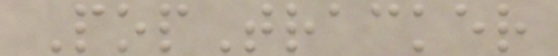PopTracker
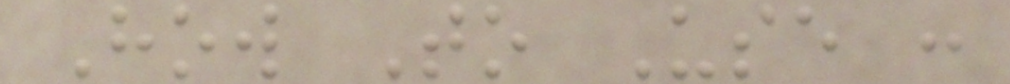How To Use :
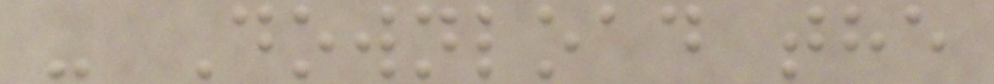- Download the
